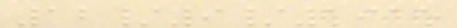12/9/1915
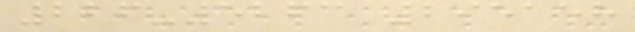226-5263 295158
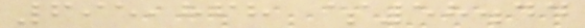695,868 $58.44
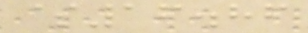$16.86
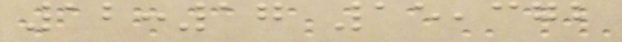12:17 15,372
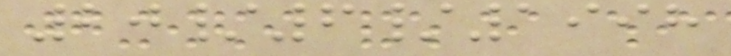20/6/1998
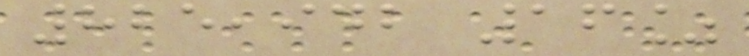825,942 16%
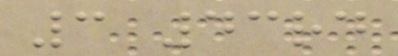3 43rd
